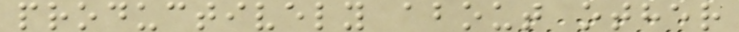productively about other
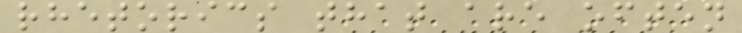rhetorics that are often
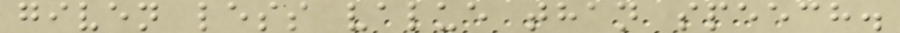given less value than speech.
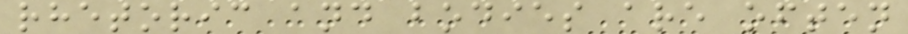rhetoric and bodies are often
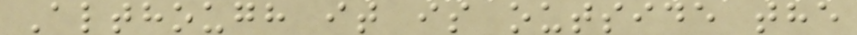Although it is outside the
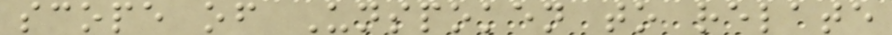scope of Unspoken to relate
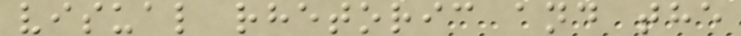visual rhetoric and the
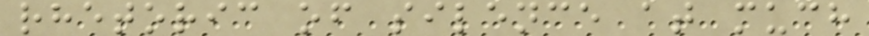rhetoric of silence at much
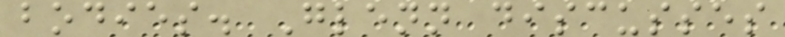bodies. Glenn discusses
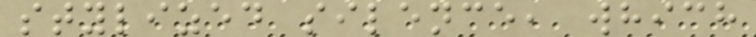stylized silence, which
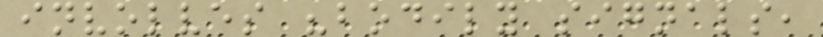involves "bodily signals,
